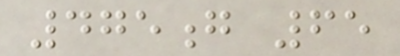475g 65
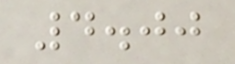4.00
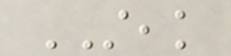STEAK
